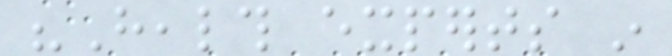"Health experts in
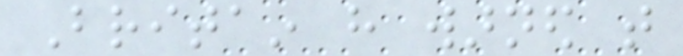Britain have warned that
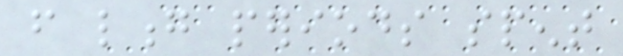from long periods spent
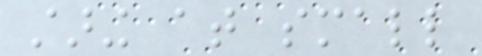staring at small
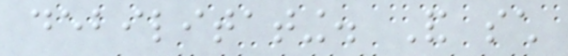debilitating. And such
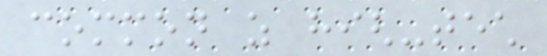common as high-tech
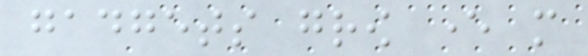gadgets grow ever more
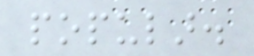popular.
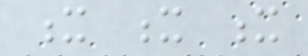x x x
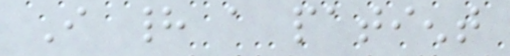I had a patient
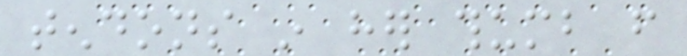tendons in her thumb from
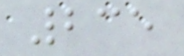235
